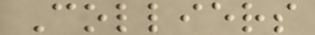Colliers
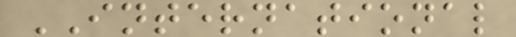INTERNATIONAL
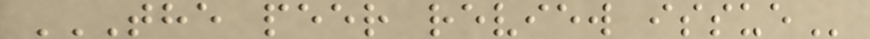THE PEER REVIEW ISSUE
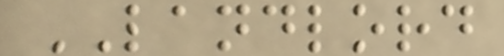LANDLORD
